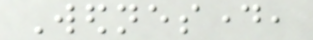Wednesday,
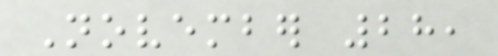November 28,
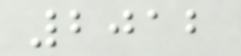2012
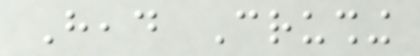Head Crushing
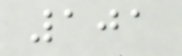101
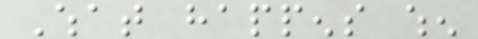What happens when
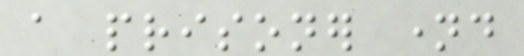a prisoner named
